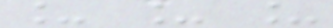_ _ _
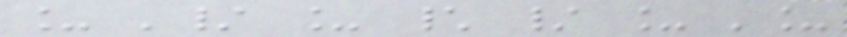_ '/ _ \ / _ '_
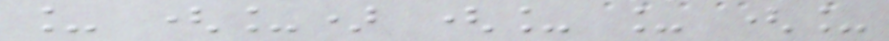_ (_) (_ _ (_
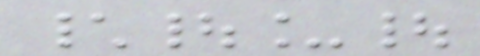\|_|
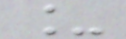_
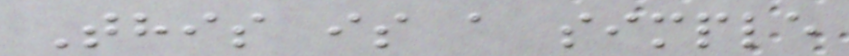This is a simple
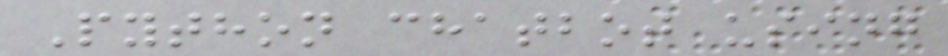Python chatbot using
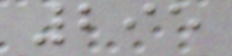295
